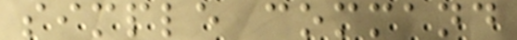simple command
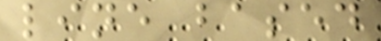line based
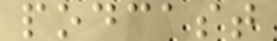podcast
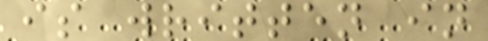is written in
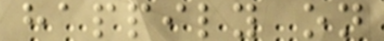happily on
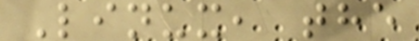Linux, the
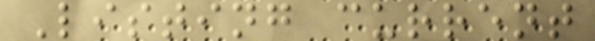Listing current
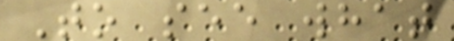To see what
